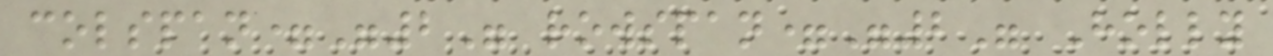colspan="2" rowspan="2" Holly
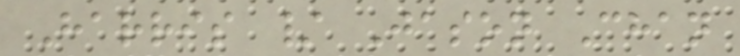Harris / Jason Chan
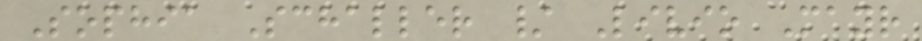Sophia Schaller / Livio Mayr
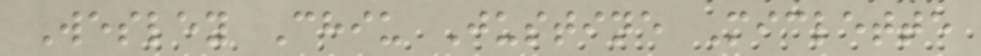Wesley Chiu Justine Miclette
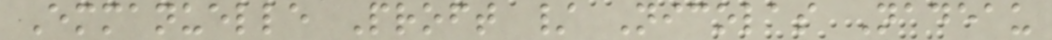Emmanuelle Proft / Nicolas Nadeau
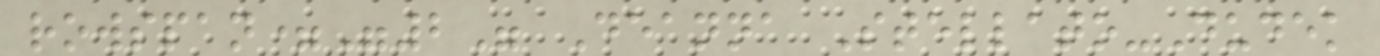rowspan="2" Deanna Stellato-Dudek
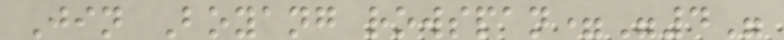Jin Boyang rowspan="4"
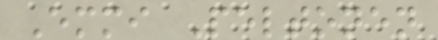Emmi Peltonen
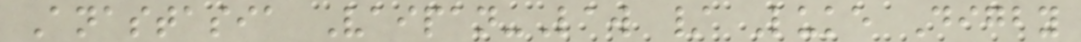Anastasia Vaipan-Law / Luke Digby
